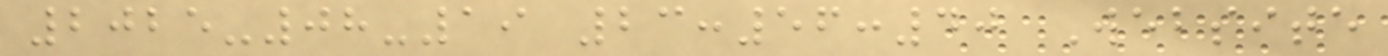2025-08-19 23:56:40 Website
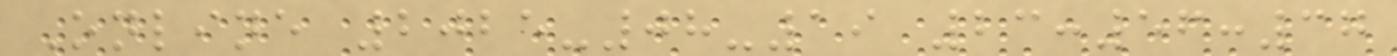Online 2025-08-19 23:56:37
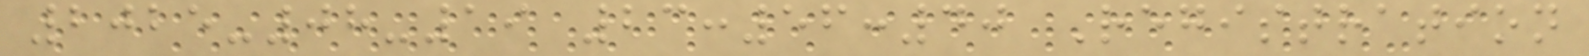2025-08-19 23:56:40 Registration
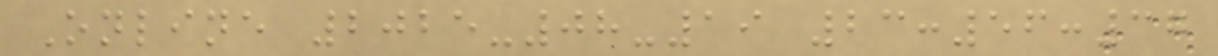Online 2025-08-19 23:56:37
